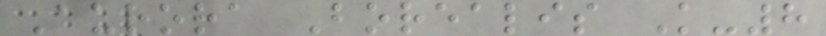Aurora Borealis K-8
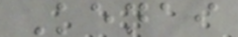Kenai
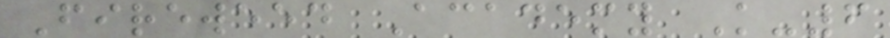Fireweed Academy K-6
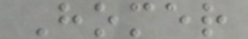Homer
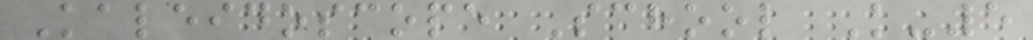Kaleidoscope School K-5
